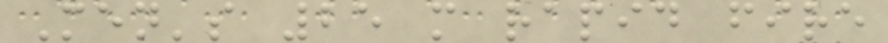Men's 25 m rapid fire
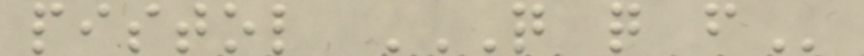pistol Q Q F
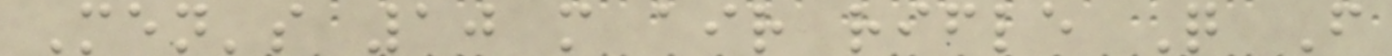Men's 10 m air rifle Q F
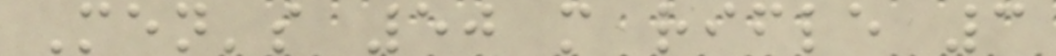Men's 50 m rifle 3
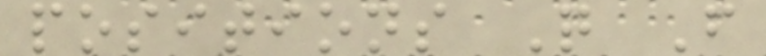positions Q F
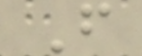F
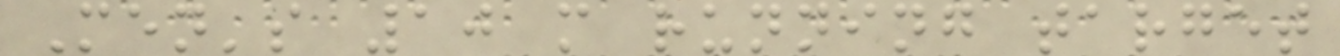Men's 10 m running target
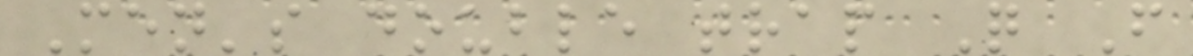Men's double trap Q F
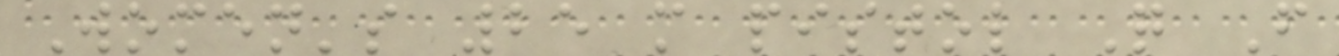Women's 25 m pistol Q F
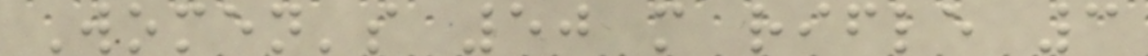Women's 50 m rifle 3
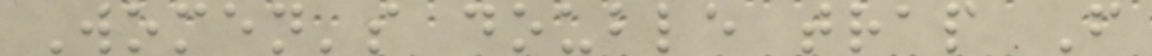Women's double trap F
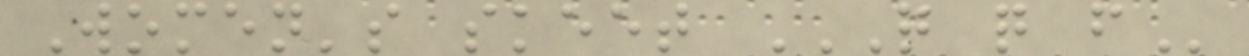Women's skeet Q Q F
